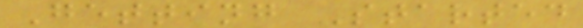Getting Started
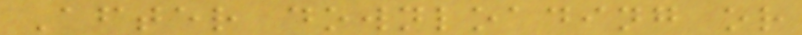After downloading or
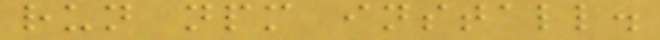run npm install.
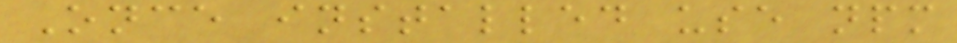Once installed use npm
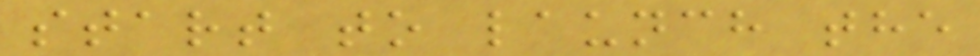start to launch the
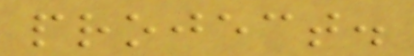project.
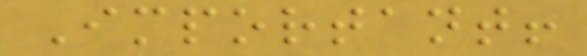Important!
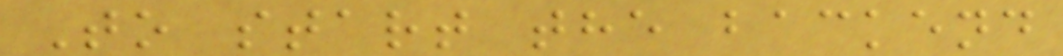To start the backend
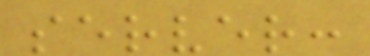server:
